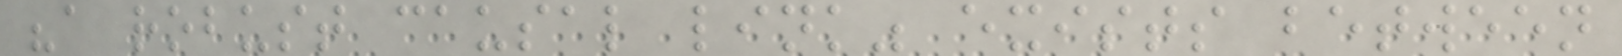"a robust causal link" exists between
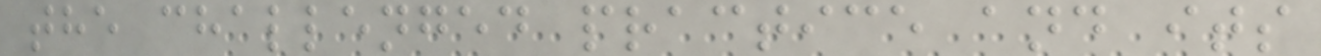the challenged practice and its
